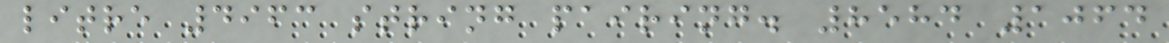litre 4963 string pairing. 8584 1064
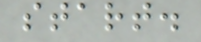start.
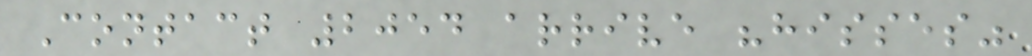Contact 2054 arrive "hisses"
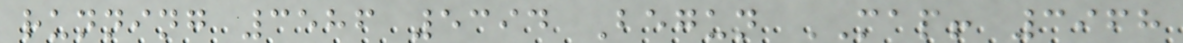running 3586 5394 Begun MAP! 3968
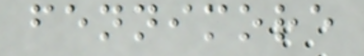fennimore
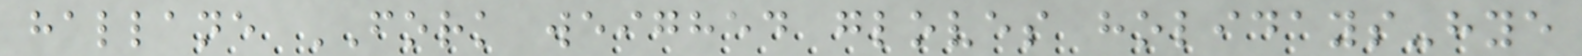hallane FORK weighed gloves holidays-hye
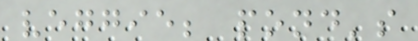veggie; pond's
